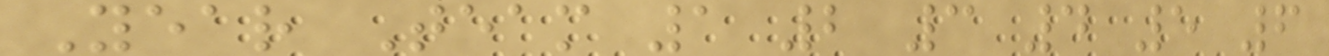Year Team 1 2 3 4 5 6
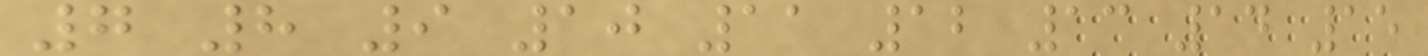7 8 9 10 11 12 13 14 15
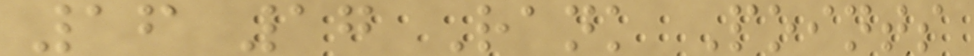16 17 Rank Points
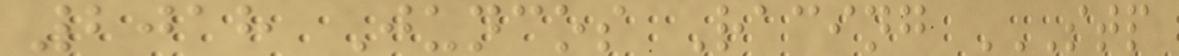2018 Juncos Racing STP
